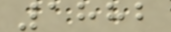1882
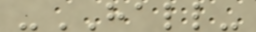-HALL-
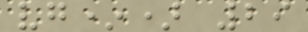vg*) 29
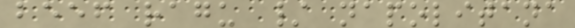beef ragu / napolitana
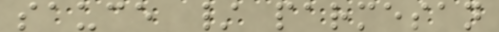sauce / parmesan
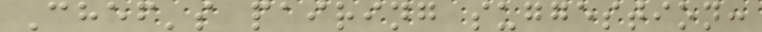Chef's pairing suggestion:
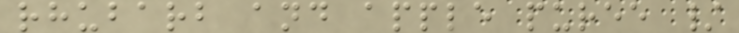rhubarb and apple puree /
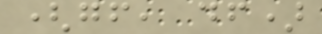(gf, df)
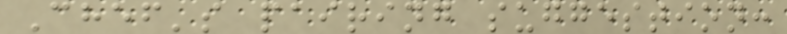Chef's pairing suggestion:
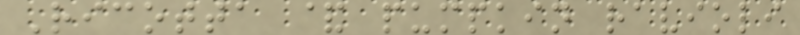Ricotta & pumpkin ravioli
